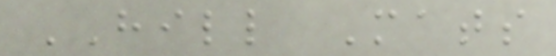HILL Mats
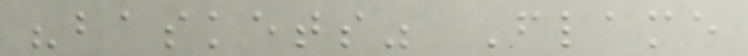"baskets" Flame
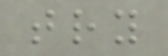try
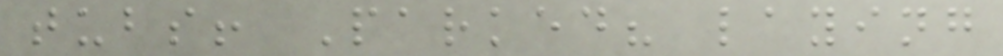tubs! Parked? laying
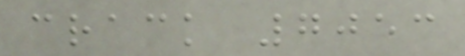crack 7053
